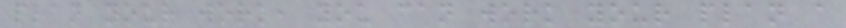plan your work, you can work your plan a
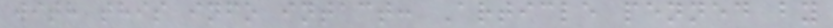with this info intact: Article penned by
